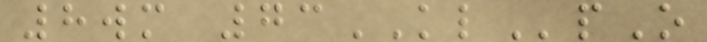8wm 73KLpO
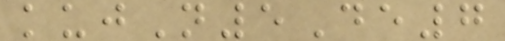kujN5De7
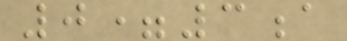0=3a
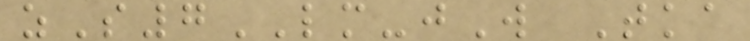zS7LM-jW Tka
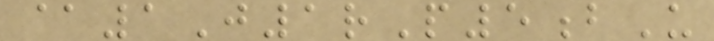@1J1rP5bU
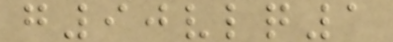g90vlq1
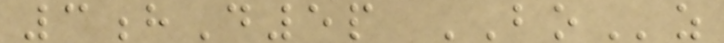3hD5p BOz
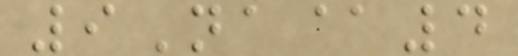9Na@4
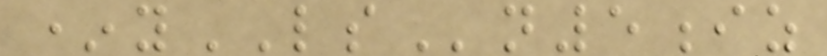*yLSn5iz
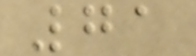71
